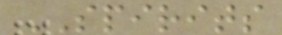SPIRITS
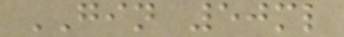GIN 50ml
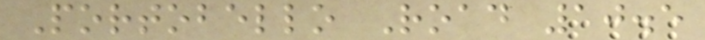Portobello Road 10.5
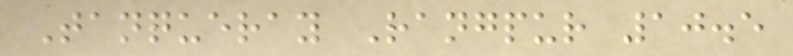Tanqueray Rangpur 10.5
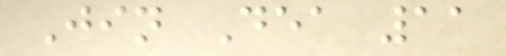Jin Dea 11
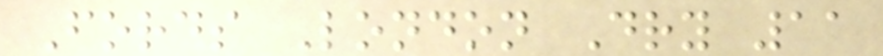Fords London Dry 11
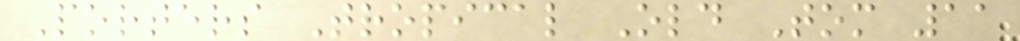Porters Tropical Old Tom 11
